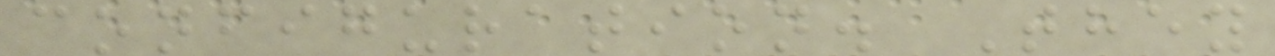configuration. They
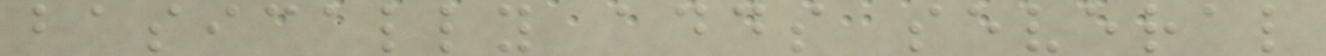basically adds several
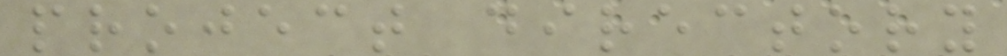project directory
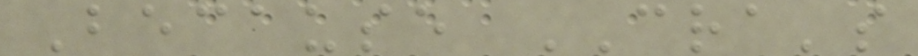Because CRA's
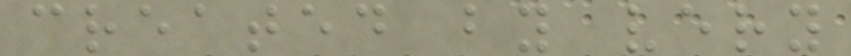created by very
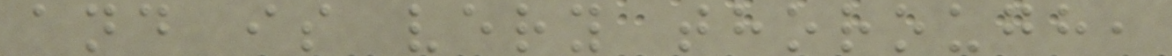and is very thorough,
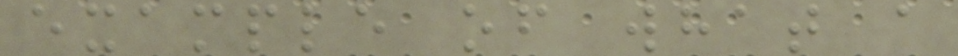example of what a
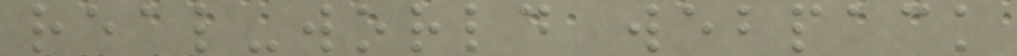real-world webpack
